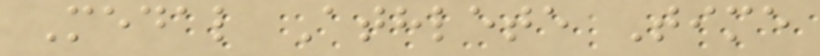Medal Athlete Time
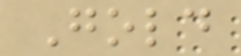Gold
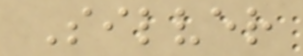Silver
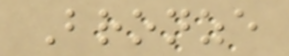Bronze
